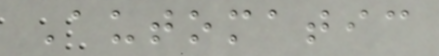Automatic
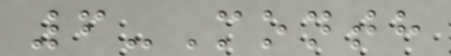6-Month
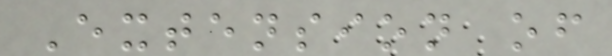Extension of
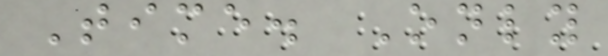Time. Only
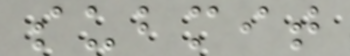submit
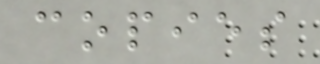copies
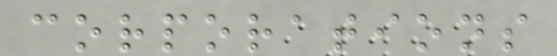corporations
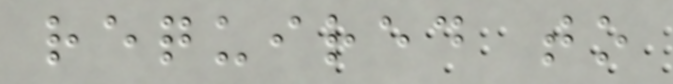required to
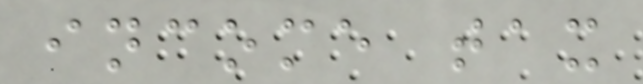income tax
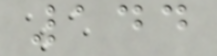144
